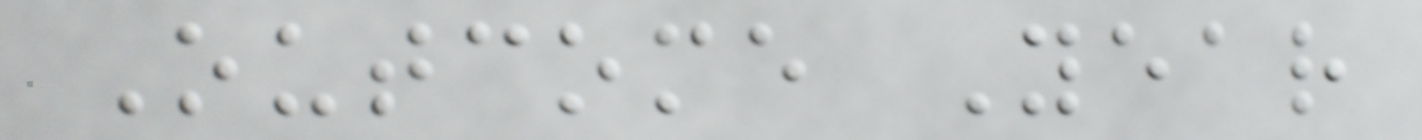Outcome Year
